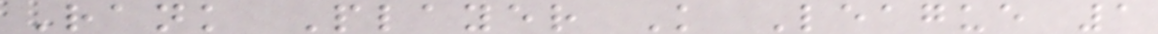Rank Player K League 1
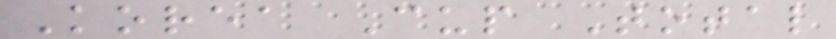Korea Cup Total
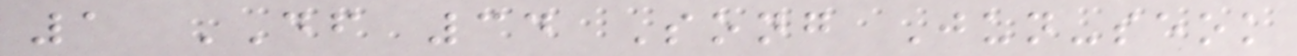1 DF 34 Song Jun-seok
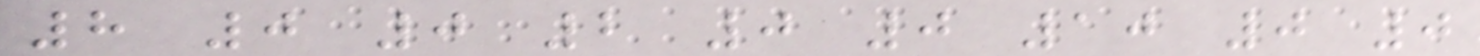8 0 0 2 0 0 10 0 0
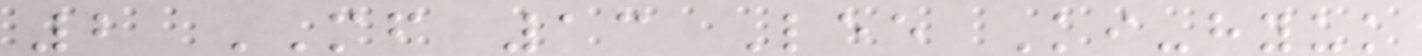2 MF 13 Lee Ki-hyuk
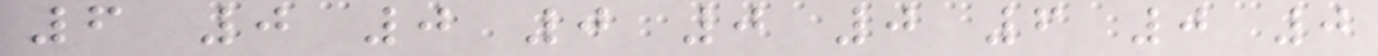6 0 0 0 0 0 6 0 0
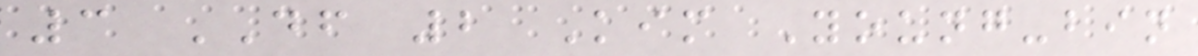3 DF 2 Kim Young-bin
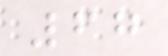67
